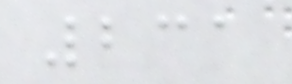231
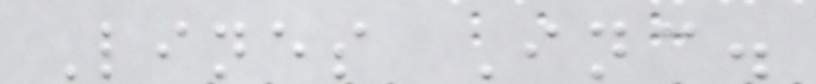Lines Inc.
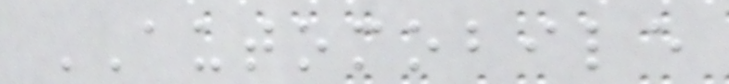AUTOMOBILE
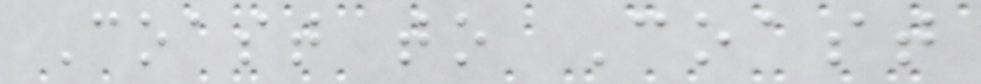Coast to Coast
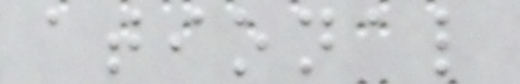ational
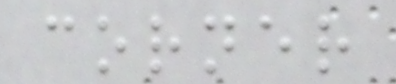corner
